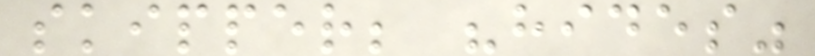skipper; "hides"
